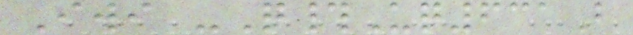Iwi -Q#Uq631B
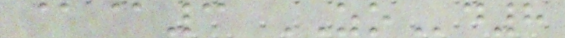@@3 ZOd8
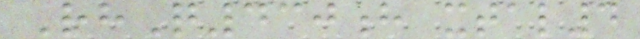RhQ430h xtal4
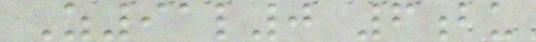Z91l0 6bu
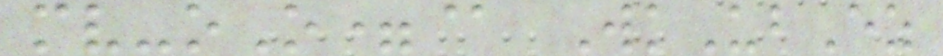mv-oO=@ WkUbEz
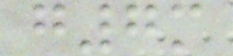g7m
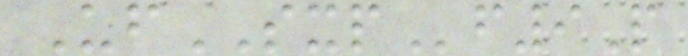UfSXPf9P
